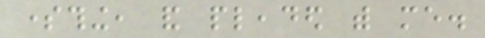something, and pleaded with me.
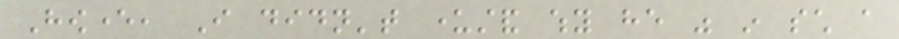However, I didn't understand why he was in such a
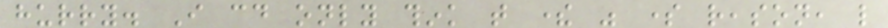hurry. I could only think that there was some reason, like
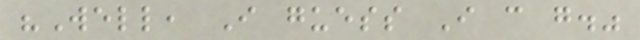"Well, I guess I can go."
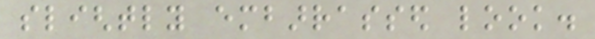slightly embarrassed look.
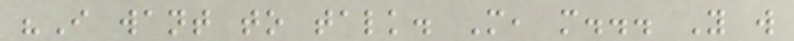"I want to talk. More, more... You will
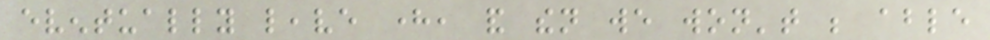eventually leave here, and then we won't be able
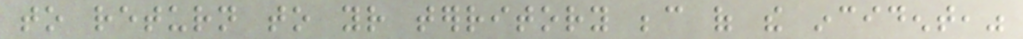to return to your territory because of the incident,"
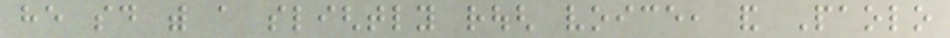he said with a slightly rough voice, and Paolo
